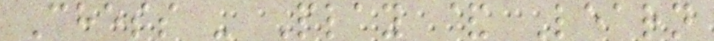Chess - Play & Learn
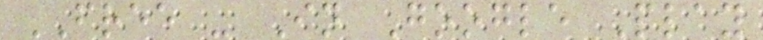FREE - In Google Play
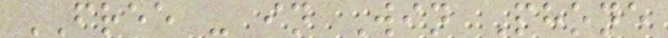FREE - in Win Phone
